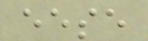eese
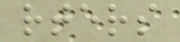rters
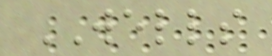WELLS
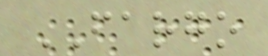FARGO
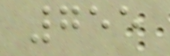755
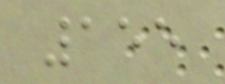155
